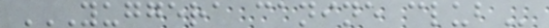YUGGERA CANINE CLUB
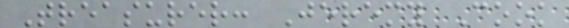Treasurer: Jeremy Cook
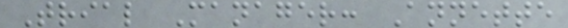Trial Manager: Annette
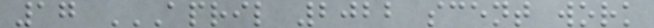17 APRIL 2022 SCENT WORK
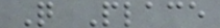Q Place
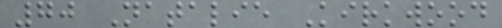70 Natalie Kirkwood
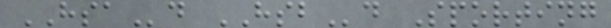HSAd HSBd Sporting
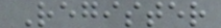Register
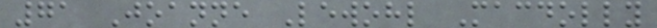71 Joanne Lewohl Macdolly
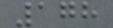178
